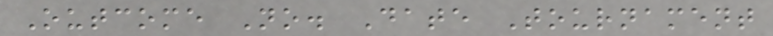Outcome No. Date Tournament
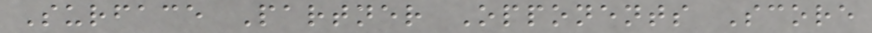Surface Partner Opponents Score
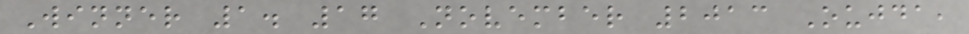Winner 1. 17 November 2013 Oujda,
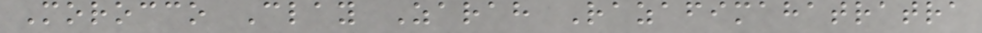Morocco Clay Zarah Razafimahatratra
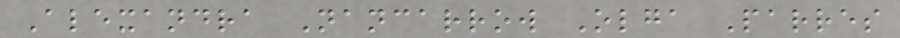Alexandra Nancarrow Olga Parres
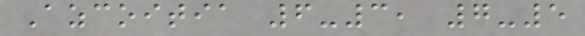Azcoitia 6-3, 7-5
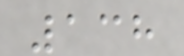138
